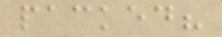packed?
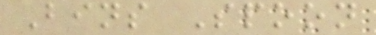Bins Spoon
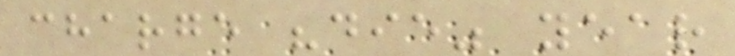charge "die" year
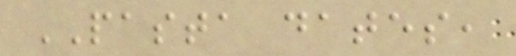PASTA dates,
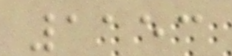1153
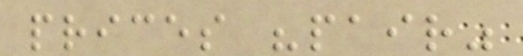prices "pair"
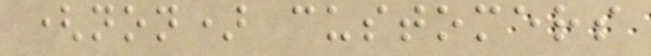(non) customers
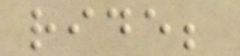ride;
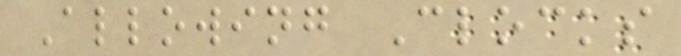Allowing Clocks
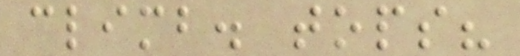climb. tops?
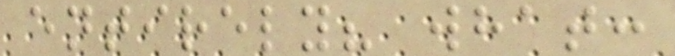entirely? what:
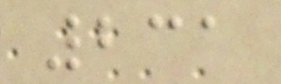231
